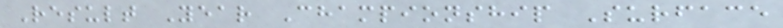Result Year Championship Surface
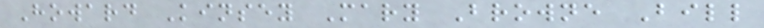Howard Kinsey Mary Browne Bill
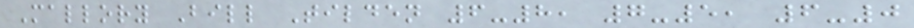Mallory Bill Tilden 6-8, 7-5, 6-0
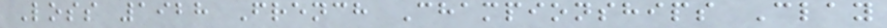Loss 1928 French Championships Clay
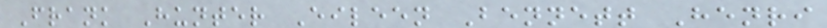Frank Hunter Eileen Bennett Henri
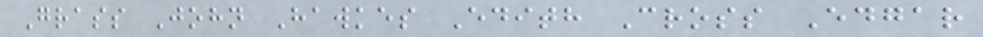Grass John Hawkes Edith Cross Edgar
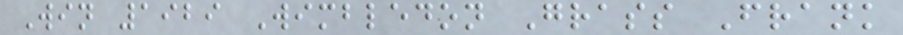Win 1929 Wimbledon Grass Frank
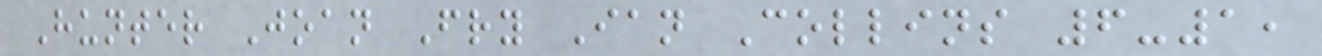Hunter Joan Fry Ian Collins 6-1,
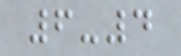6-4
